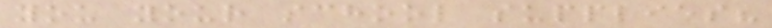you your school supplies?
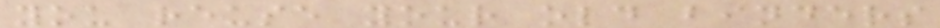you reuse your old binders
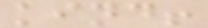kind!
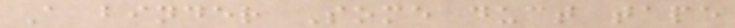A binder Some duct tape
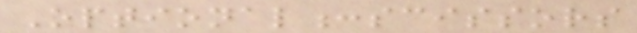Optional:scissors
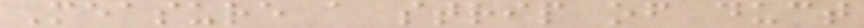Measure a strip of duct
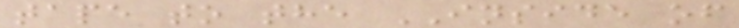tape to the INSIDE of
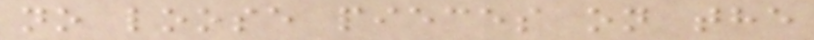no loose pieces on the
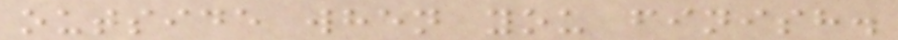outside when you finish.
